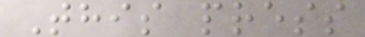This press
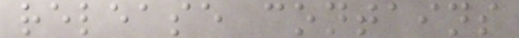release contains
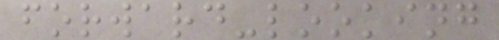forward-looking
